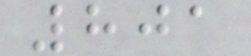801
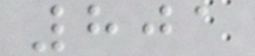801
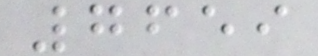7659
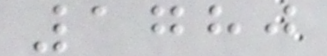1780
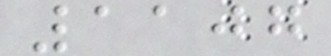1107
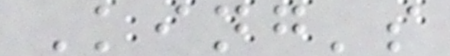King's
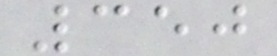350
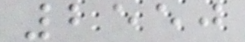2550
